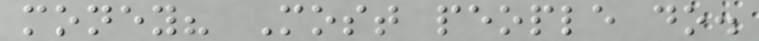money? Most people do.
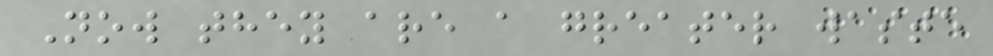Now they are a greater waste
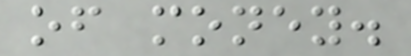of money.
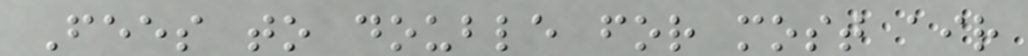Fees to double for most air
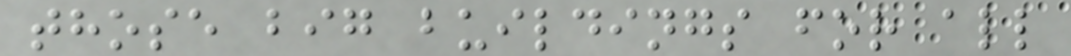those big buildings for all
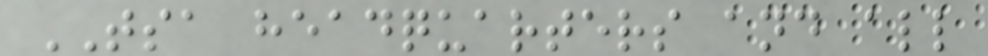TSA headquarters and all
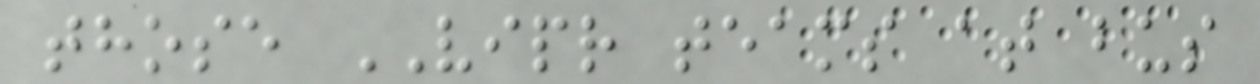those VIPR teams at bus
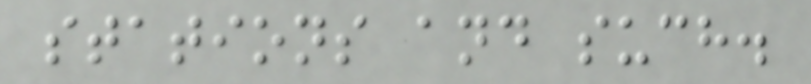stations and such.
